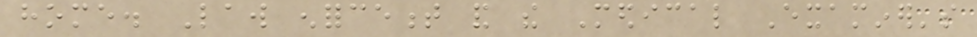home. Law enforcement and the Medical Examiner's
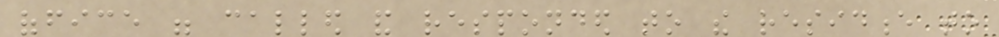office were called and responded to the residence to
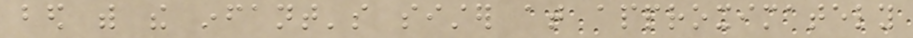bed with the infant's sister at approximately
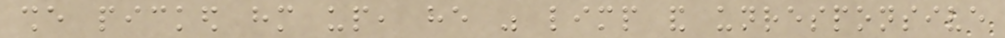she picked him up, he was limp and unresponsive
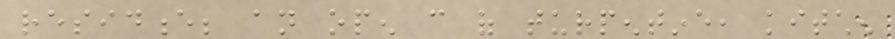residence; an open can of turpentine, kitchen
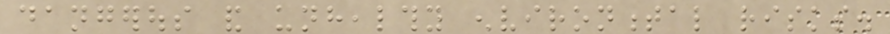dangerous and unhealthy environmental risks.
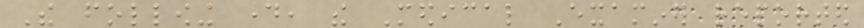The following day, the Medical Examiner reported
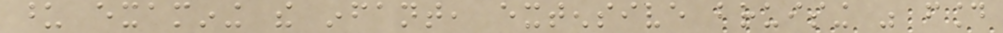upon examining the infant, extensive bruising was found
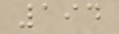194
